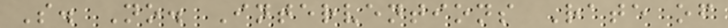S. No. Interventions Rate of
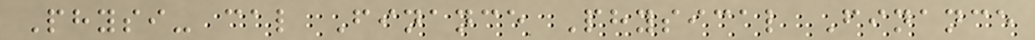Physi- cal Finance Physical Finance
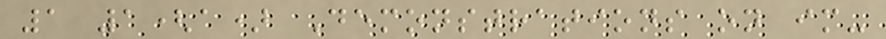1 1(a) Demonstrations on im-
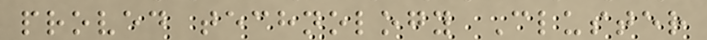proved technology Cluster
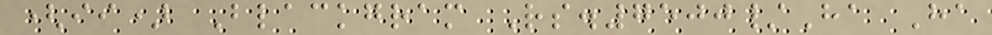(ii) Blackgram Rs.7500/Ha Ha
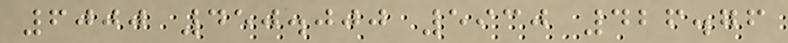6000 450.000 5930 426.76
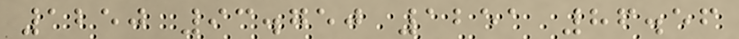1250 93.750 1251 86.56
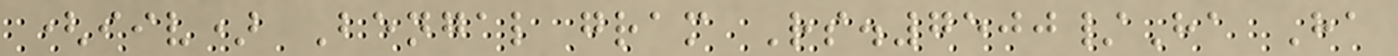(iiv) Bengal gram Rs.7500/Ha Ha
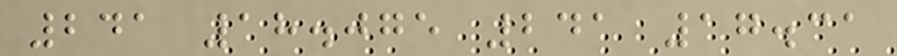241 18.075 241 17.31
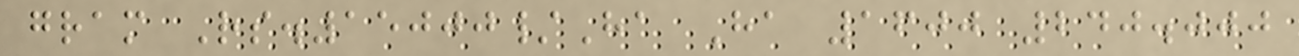gram Rs.15000/Ha Ha 1600 240.000
